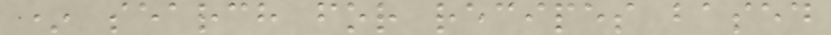* search for recipes based
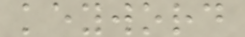keyword
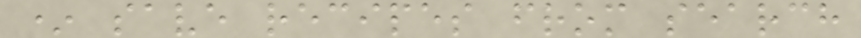* save recipes from search
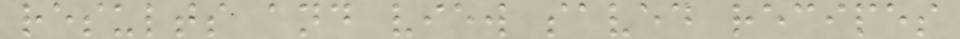results and view saved recipes
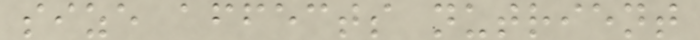size affects nutrient
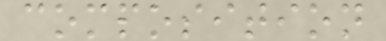composition
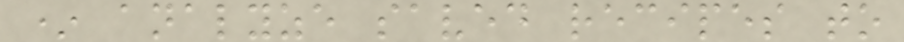* analyze saved recipes to
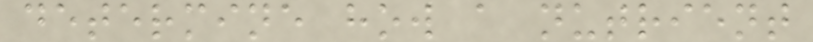determine how a nutrient
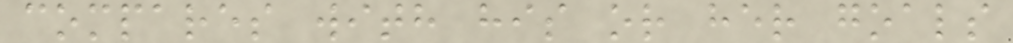compares with his or her goals
